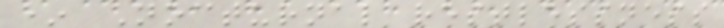* Nocturnal restlessness
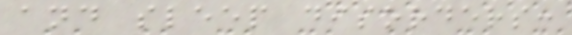and sleep disorders:
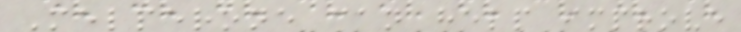Melperone can help improve
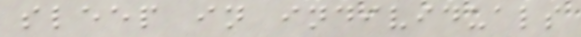sleep in individuals
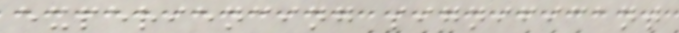experiencing significant
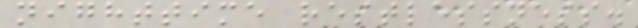nighttime restlessness.
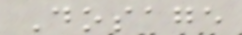Dosage
